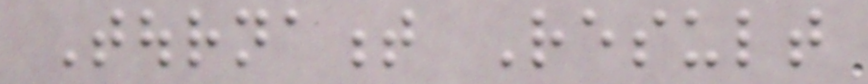Tournament Result
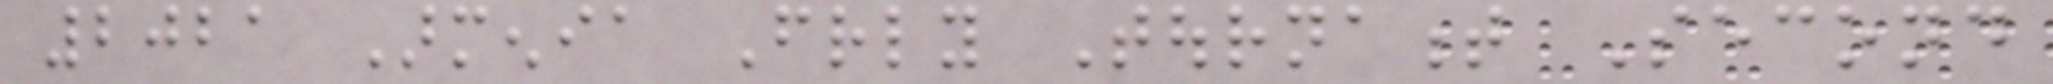2021 Armenia Friendly Tournament Second
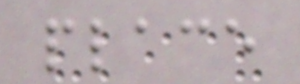place
